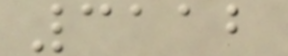3112
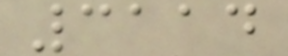3114
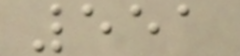551
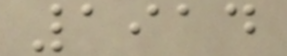1914
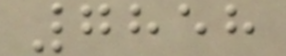7858
